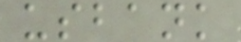usbank
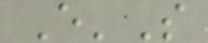E'S
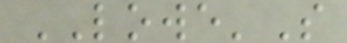LOWE'S
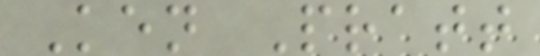Ken Pratt
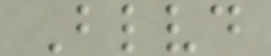Blvd
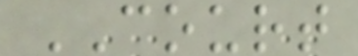COURT
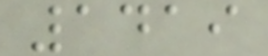1419
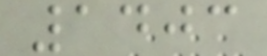1403
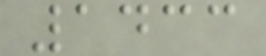1433
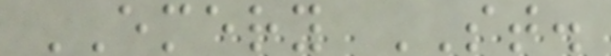EMERY ST.
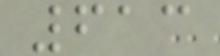613
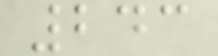243
